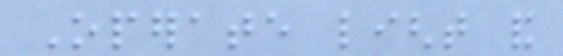Operate light and
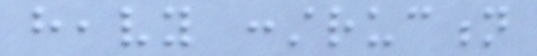heavy construction
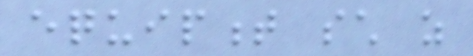equipment such as
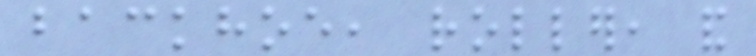backhoe, roller, and
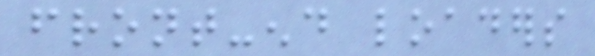front-end loaders
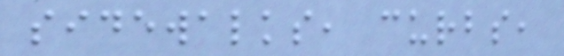sidewalks, curbs,
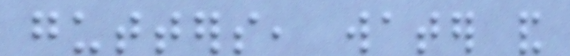gutters, water and
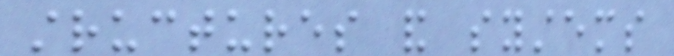structures and systems
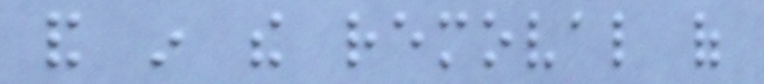and in the removal of
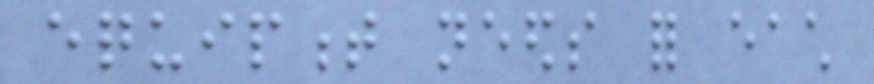equipment needs for each
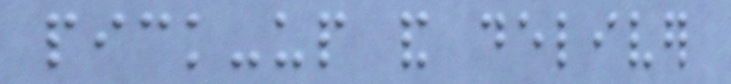pick-up and deliver
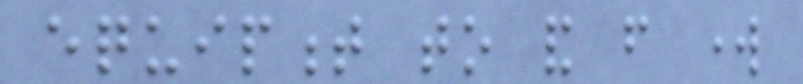equipment to and from work
